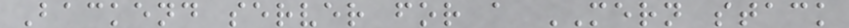Backend server for a MERN stack
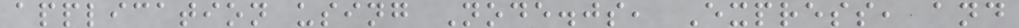application using Node.js, Express, and
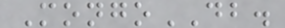MongoDB.
